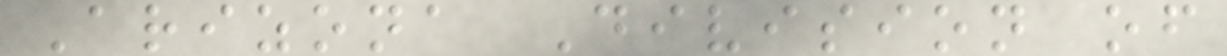Arizona Division of
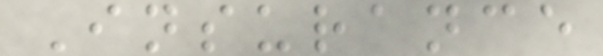Insurance
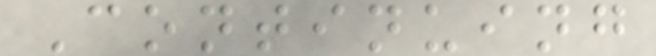Continuing
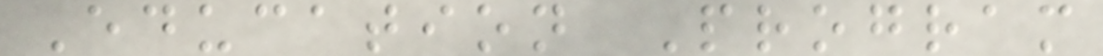Education Program
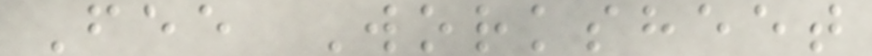Fee Worksheet
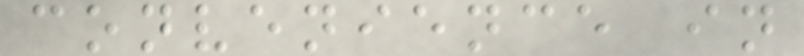convenience in
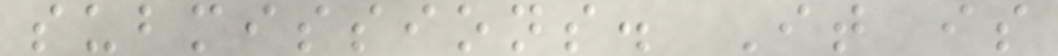submissions. It is
